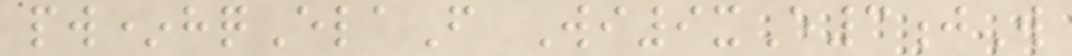pw*hqElaF Wi9xE3jW
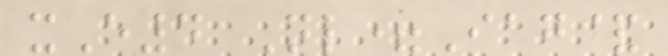xE4 Nl=Iag&
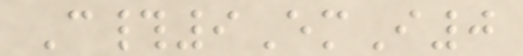C#9EmI0
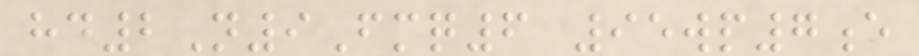hd2N9Fmq6 95wp7e
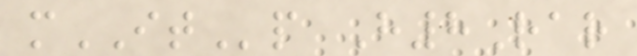mITp H8Rar
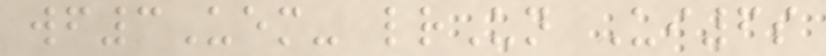wf3Uem- lrUn Ui6s
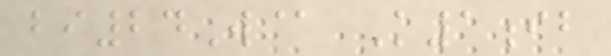bi24W@ K1ib
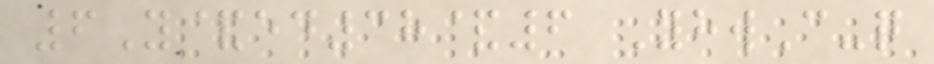6Y&ed38&6 YhwC-q
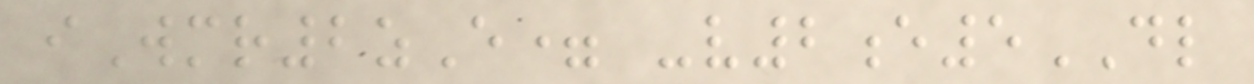iWmr2zE= -v2e5DL
